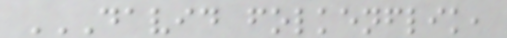DAVID FOLKENFLIK,
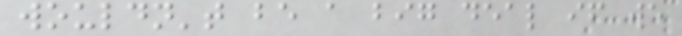wouldn't be a big deal if we
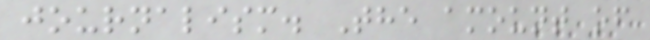journalism. The amount of
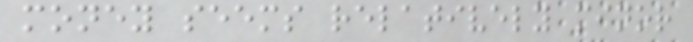money seems relatively minor
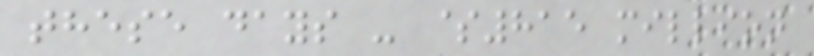these days - $815 million
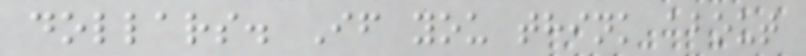dollars. If you think about
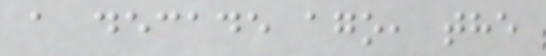a decade ago, the
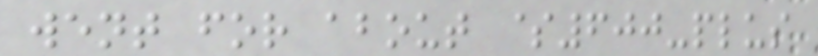went for about $600-plus
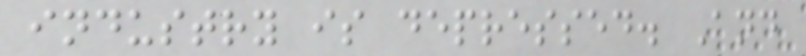industry is depressed. And
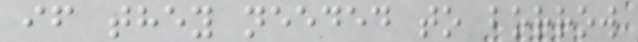if they needed to borrow
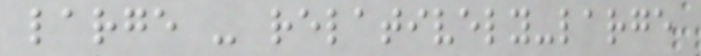large - relatively-large
